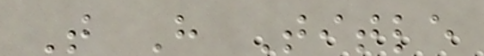T H Title
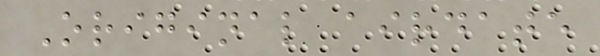Original airdate
